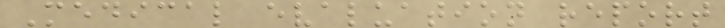Medical evaluation report
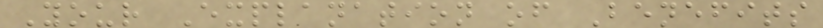Your Explanation of Benefits
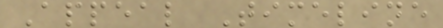Appeal Timeline
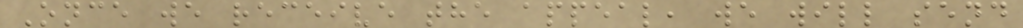Once we receive the appeal, we will send
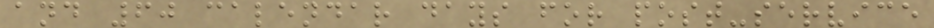and 60 calendar days for post-service
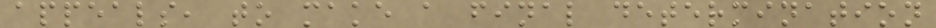appeals, to make a final determination
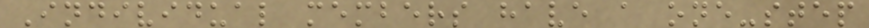Individual members have a one-step
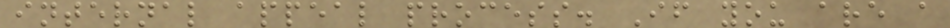internal appeal process. If you are a
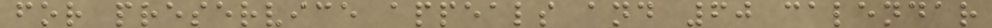for preservice appeals and 60 calendar
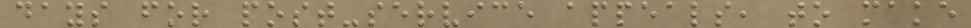days for post-service appeals, to make
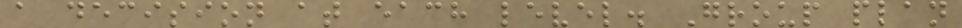a decision at each level. Group plan
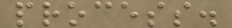process.
